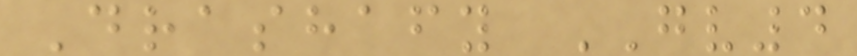Drashafy GV4
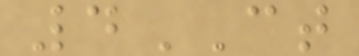4CT
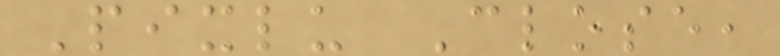Pixlu Close,
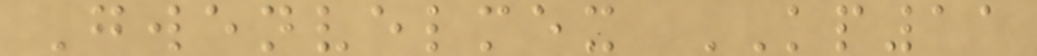Gwenvelmex KP11
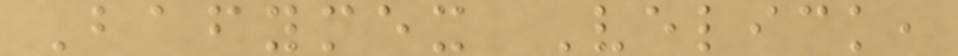Bafymex Velick,
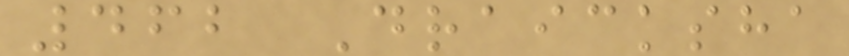462 Draicksha
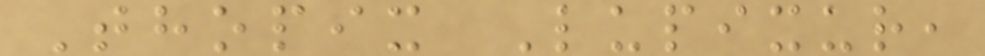Thopix Lupixur,
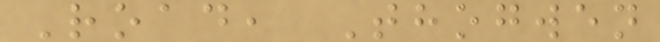Road, Thogwen
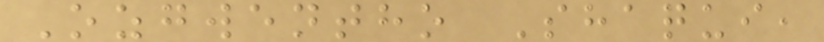Ozgwentho Shaqui,
